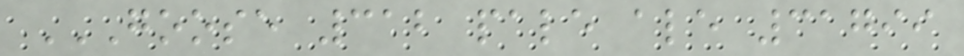GOOSE 312 PALE ALE 31799
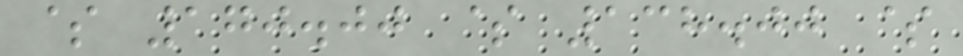$ 170.00 $ 138.00 $
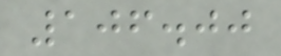106.00
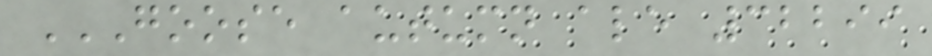GOOSE AUTUMN ALE 32299
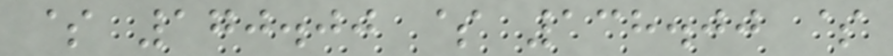$ 170.00 $ 138.00 $
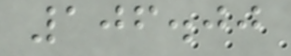106.00
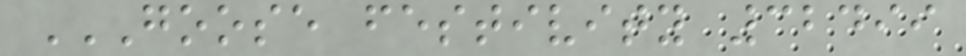GOOSE FESTIVITY 32499
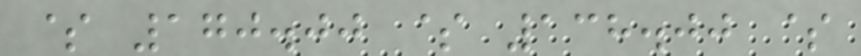$ 170.00 $ 138.00 $
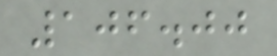106.00
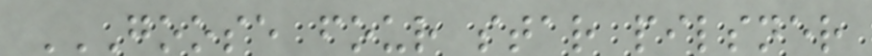GOOSE FOUR STAR PILSNER
